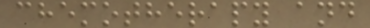chemotherapy and
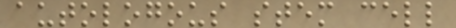autologous stem cell
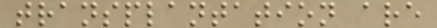transplantation are
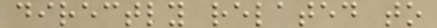directly related to
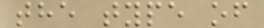the type of
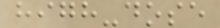high-dose
